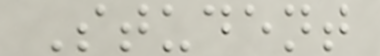Student
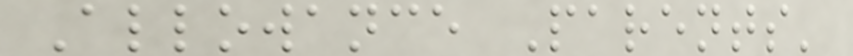Allowance Parents'
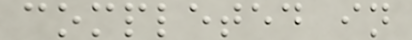completed in
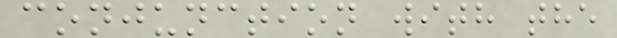conjunction with the
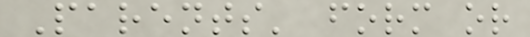Parents' form or
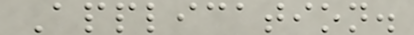Application.
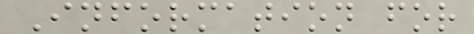Information for
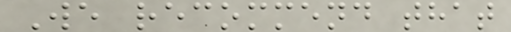We recommend that
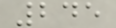245
